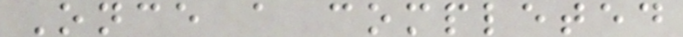Once a completed
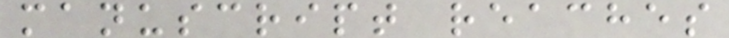manuscript reaches
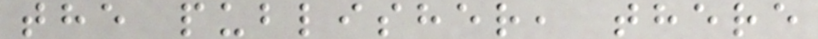the publisher, there
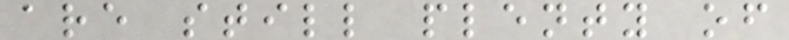are still plenty of
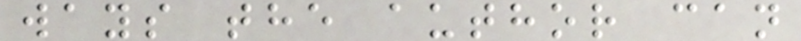ways the author can
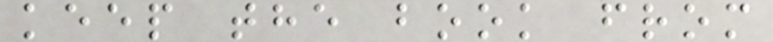keep the book from
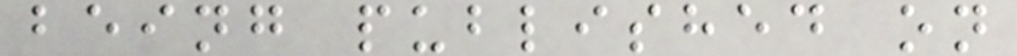being published on
